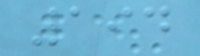194
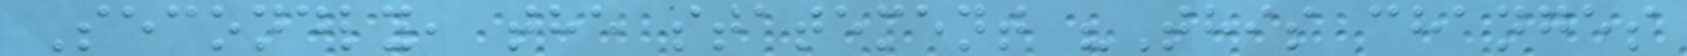Secondly, the statement "This changes
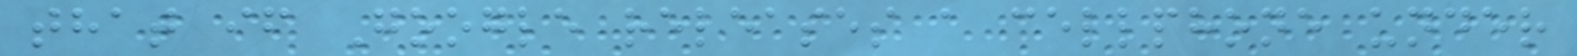that if Google releases a cellphone under
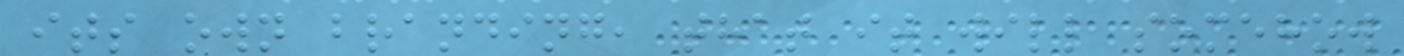its own branding, that it will somehow
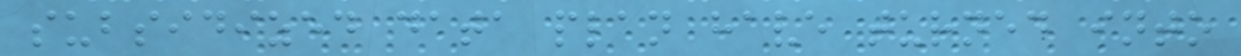subsidized data plan have turned into
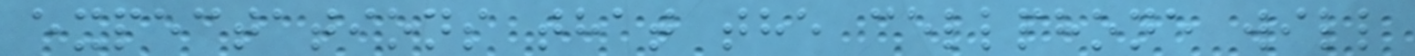expectations that the cellphone will
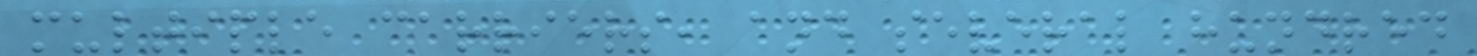multiple carriers, and several hundred
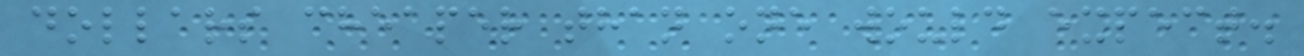dollars cheaper than one would expect.
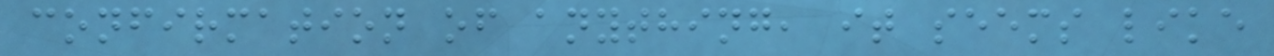confirmation of anything, it seems like
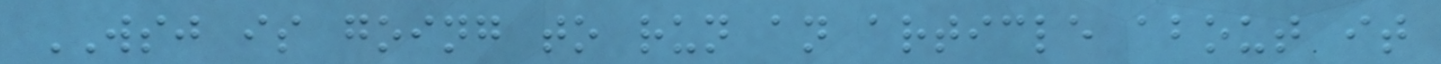WSJ is going to run an article about it
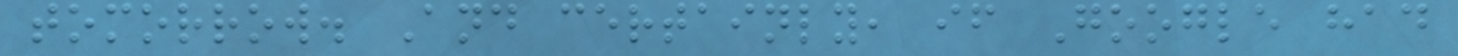tomorrow. And certainly, if Google had
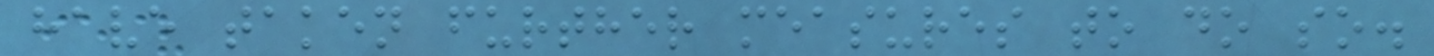have taken further measures to do so.
